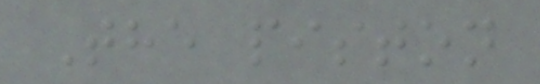The piston
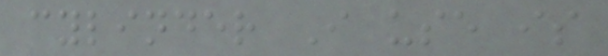cylinder I use is
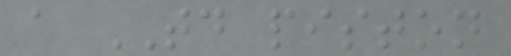a TD piston
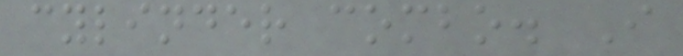cylinder combo. I
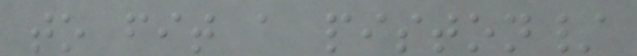to fit a piston/
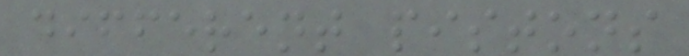different pistons
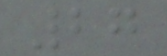27
